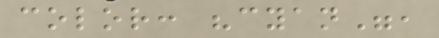color: "cyan",
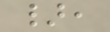},
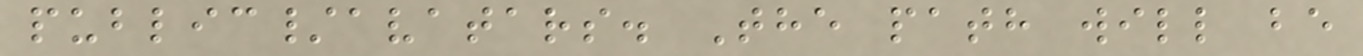public/avatars. The path will be
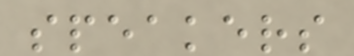speakers
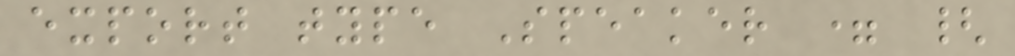export type Speaker = {
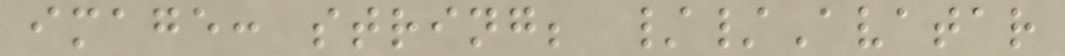image: string; //Avatar
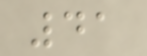41
